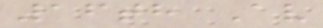16th Av
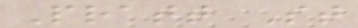Pratt St
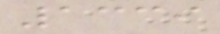1339
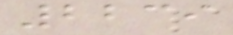2239
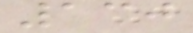130
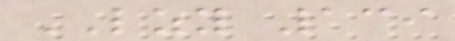LZY 139
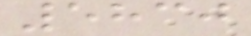5830
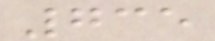735
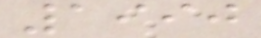1990
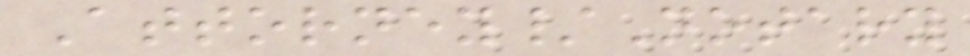Attorney/Notary
